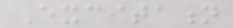Excitation
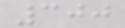300
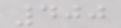400
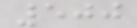500
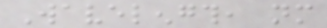Wavelength, nm
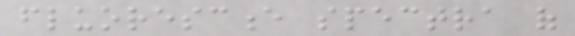fluorescence spectra of
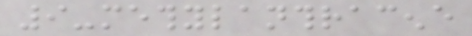9-methylanthracene
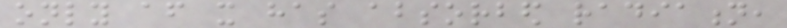only after it has absorbed radiation,
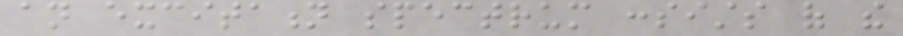an excitation spectrum consists of the
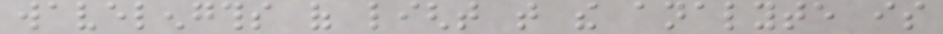wavelengths of light that the analyte is
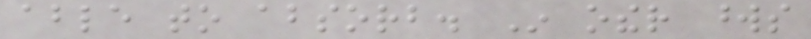able to absorb. In other words
